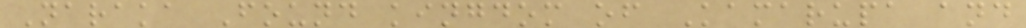Naraka Found kingdom of Kamarupa and
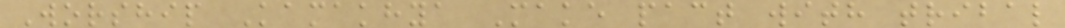Worship Kamakhya Make pact with tribal
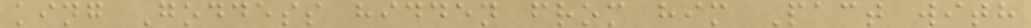king Goddess hidden from him Pact with
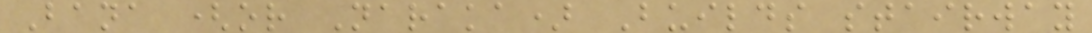Bana (or Naraka) Builds stairway
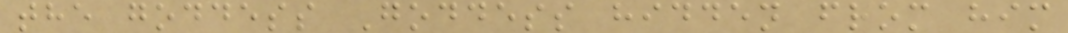the goddess Goddess hidden from him
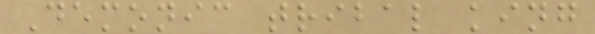Demonic tribal king
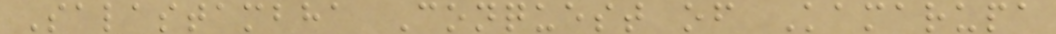Salastambha Conquest of Kamarupa
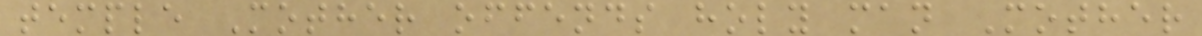temple Mother offends holy man Mother
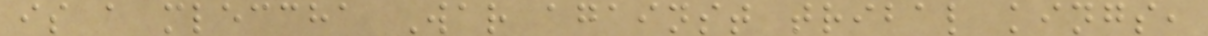is a mleccha War against tribal kings,
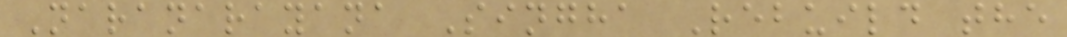Naranarayana Singha Rebuild the
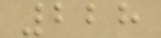228
